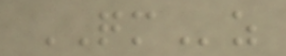QMz
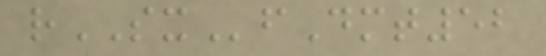rSXfDmt52
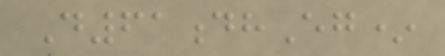D61dhEg*
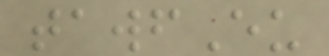tawfEu
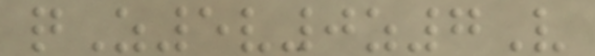qZ5v0z7V
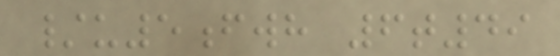/u5fwh 6t49
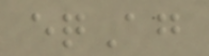eqAg
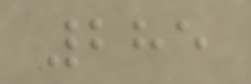285
